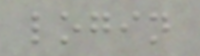login
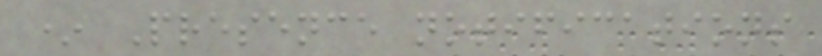* Presence notifications
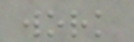work
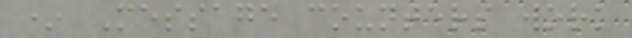* Message counters work
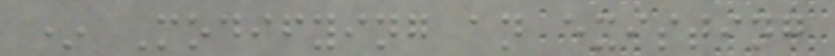* Modifying an existing
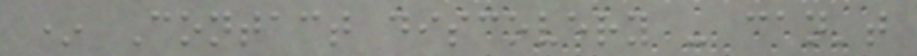* Contact discovery - can't
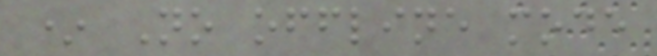* No offline mode
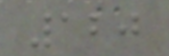120
